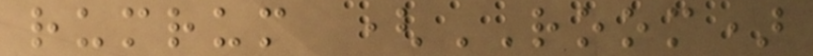rumrum (ROOM)
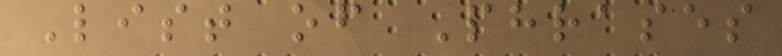List of Phrases
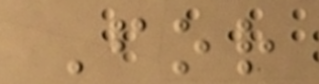For
